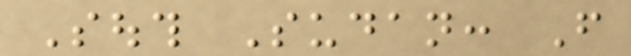South Sudan: From
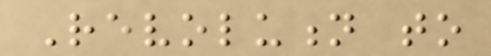Revolution to
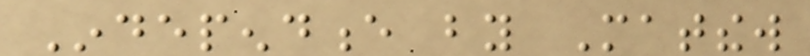Independence by Matthew
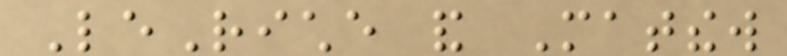LeRiche and Matthew
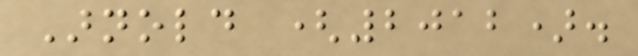Arnold (2012).
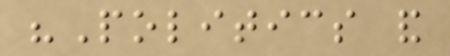"Politics and
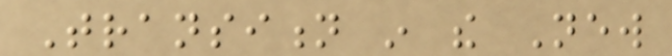Transition in the New
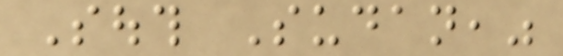South Sudan,"
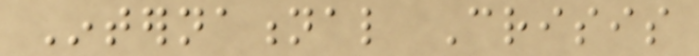International Crisis
